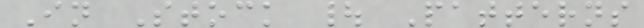In Stock | Patterns
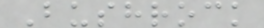Bushrock
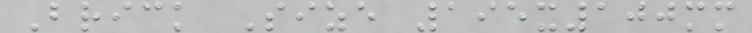Brick Size 195x100mm
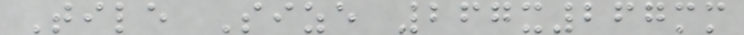Tile Size 267x267mm
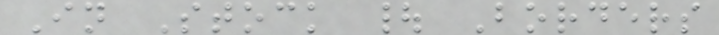In Stock | Borders
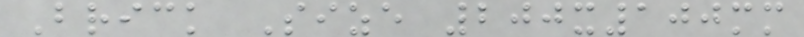Brick Size 200x100mm
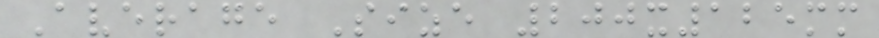Average Size 200x125mm
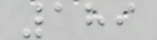189
